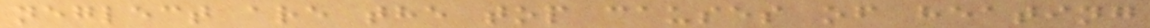neglect are the top causes of heating
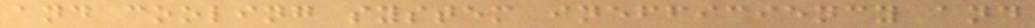and cooling system inefficiency and
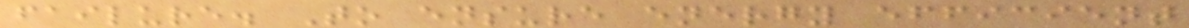failure. To ensure energy efficient
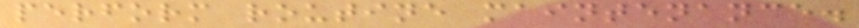perform routine maintenance.
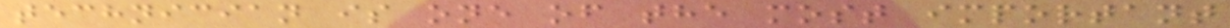technician is one of the most important
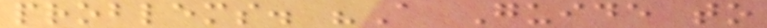problems. "A Guide to
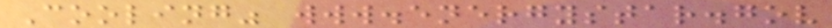Cooling" www.energystar.gov
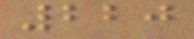220
